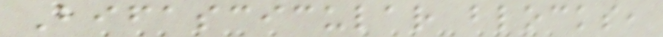Bifascicular blocks,
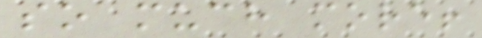so much more!
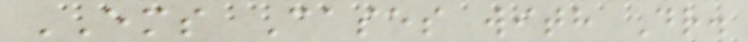EMS Cases with Dr.
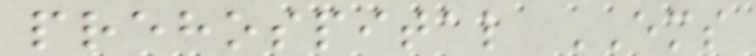prehospital EMS
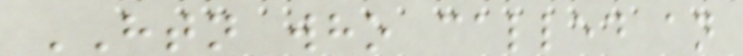HTN who called an
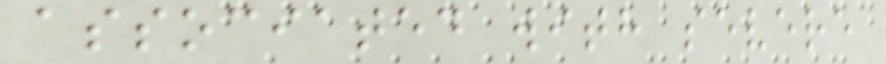associated with severe
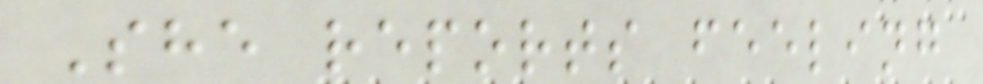She reports feeling
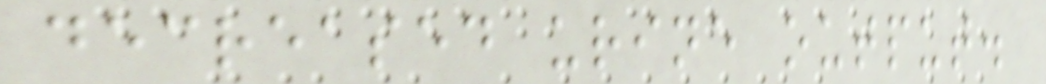decreased urine output.
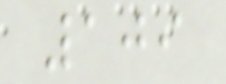109
